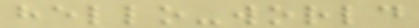hello-world
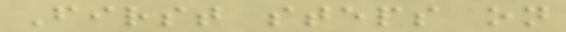First steps on
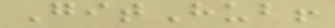GitHub!
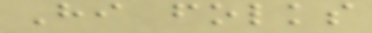Hi folks
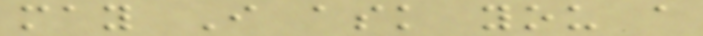may I ask you a
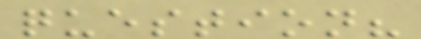question?
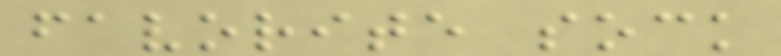favorite sock
